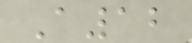A12
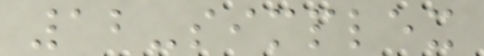12-simplex
